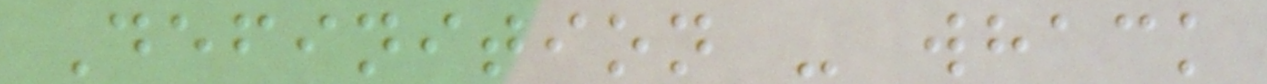Definition - whack
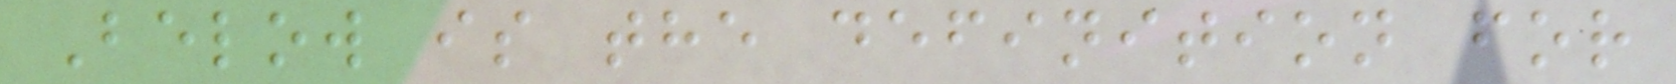Below is the definition for
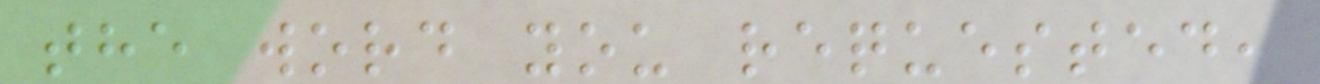the word you requested,
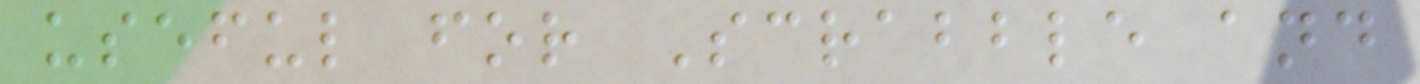useful for Scrabble and
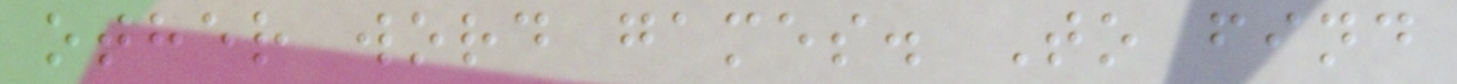other word games. To find
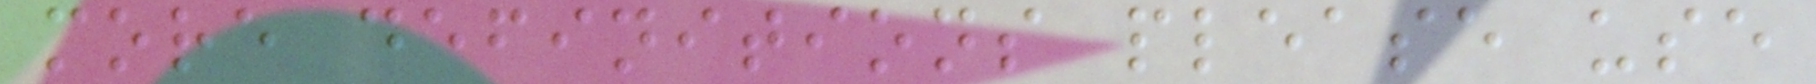more definitions please use
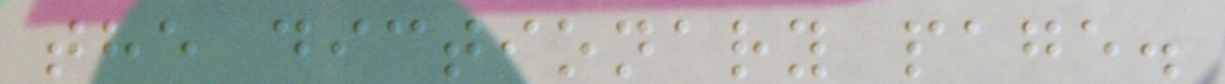the dictionary page.
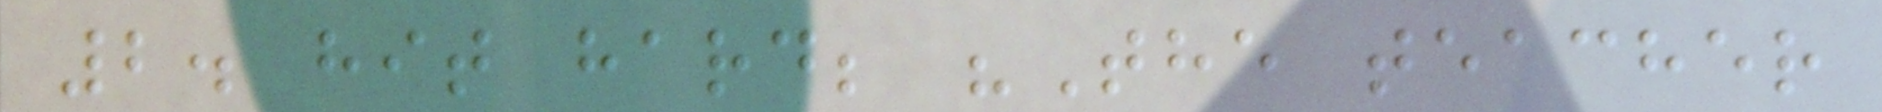2. hit hard; "The teacher
